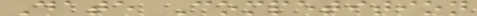Date Competition
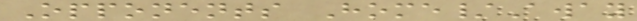Opponents Home/Away
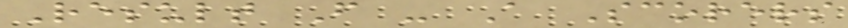Result F - A Scorers
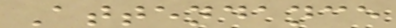Attendance
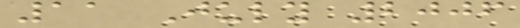11 July 2006
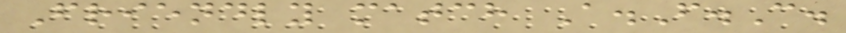Friendly match A.F.C.
